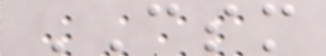CSM
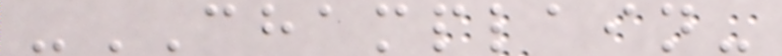-CHAMPLAIN-
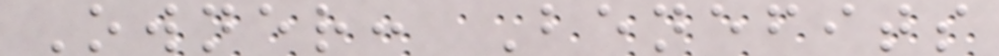Owner: Benefits
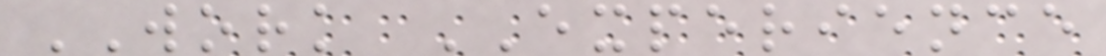WORK EXPERIENCE
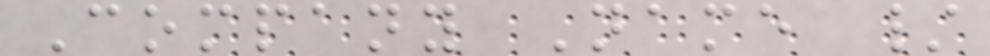Company Name /
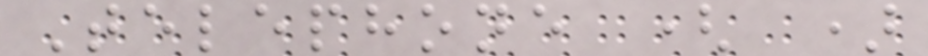Telephone ( )
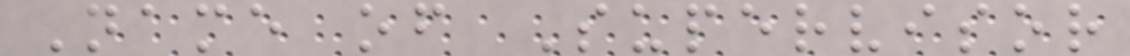Name of Supervisor
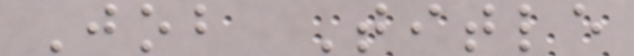Job Title
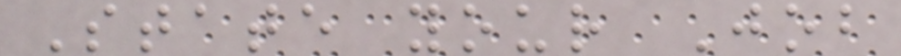State your Job
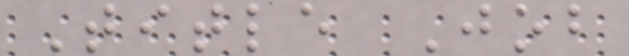Title Job
